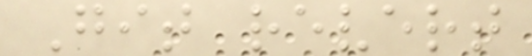Git revert
